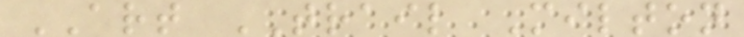ART TRAIL Milton
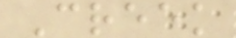Creek
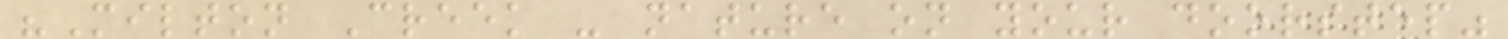"Milton Creek - nature on your doorstep"
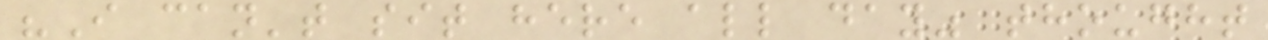"I can't sit here all day" thought
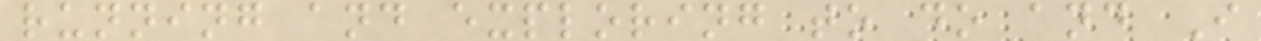running and exploring to do and I
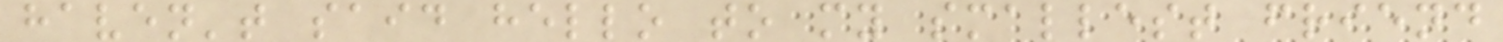haven't said hello to my smallest friend
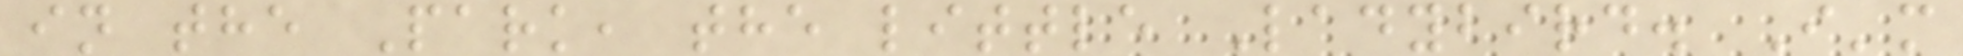in the Park, the little Ladybird. I'm
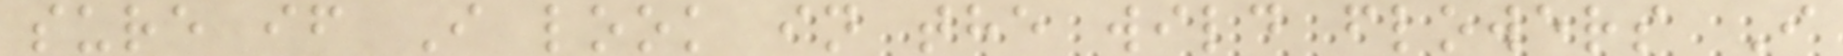sure if I look in the wild flowers I
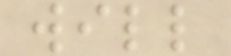will
